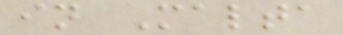in Malta
